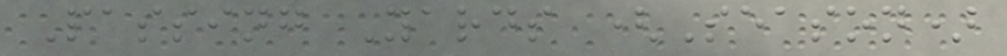Passing Yards (Season)
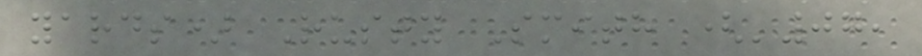yards) Rusty Smith ('07,
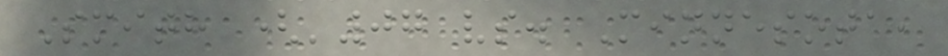Smith ('07 vs. Minnesota,
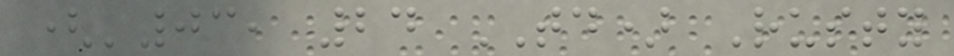('03, 24 TD) Rusty
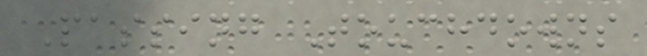Passing Touchdowns
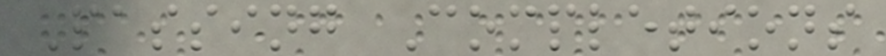Passing Completions
